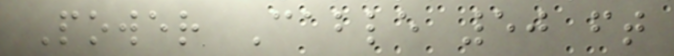Power Cable 50 ft
